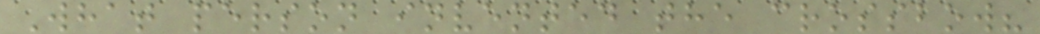What person invented the crossbow?
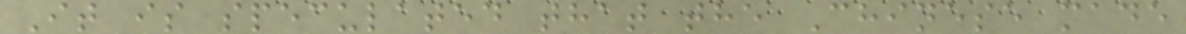It is speculated that the Chinese made
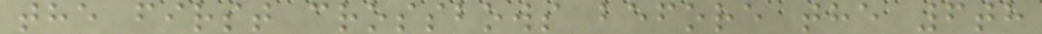the first crossbows before the 6th
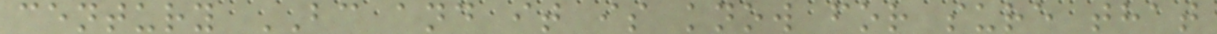century BC and it is know for sure that
